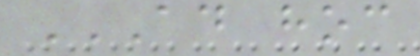AD HOC
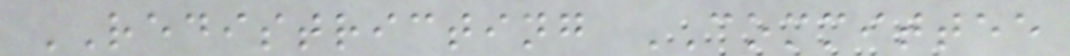REDISTRICTING COMMITTEE
